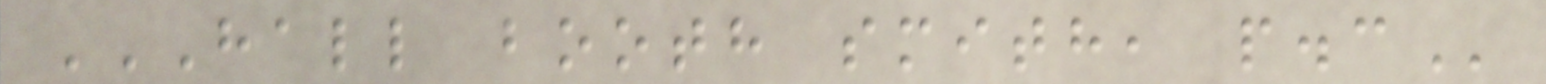HALL BOOTH SMITH, P.C
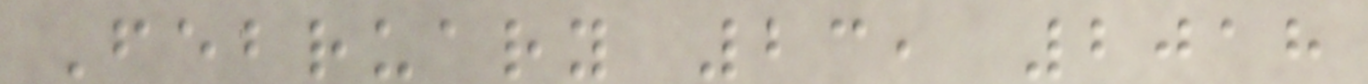February 23, 2018
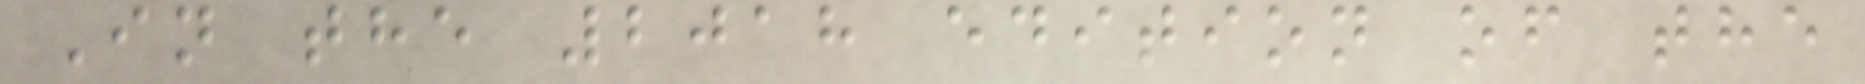In the 2018 edition of the
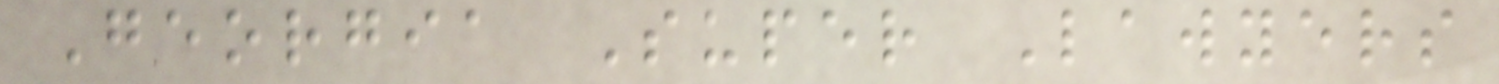Georgia Super Lawyers
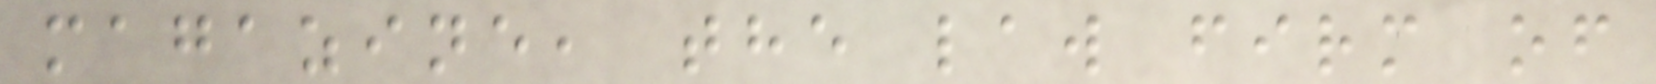magazine, the law firm of
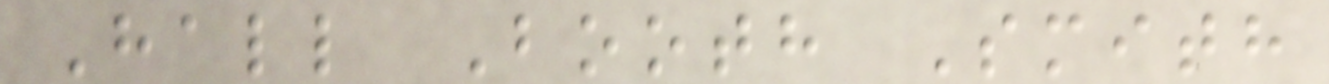Hall Booth Smith
